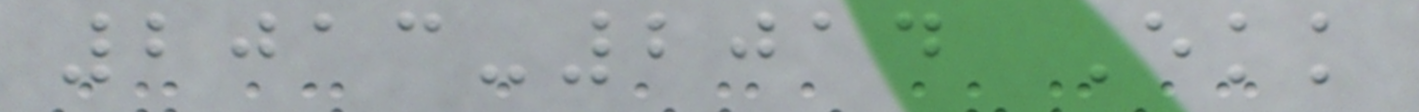2013-2014 Ekk
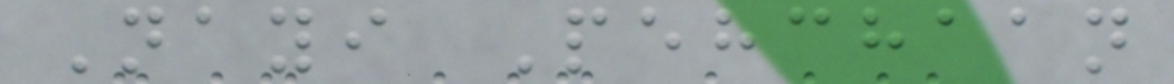Nayi Pehchaan
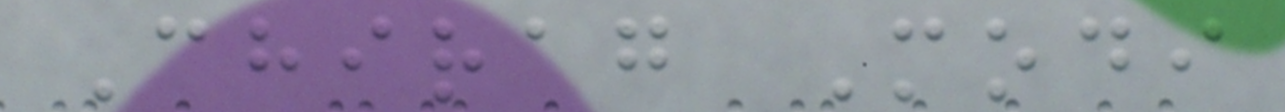Chirag Modi
